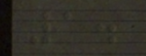1.
